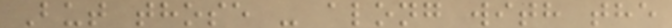But those - along with the
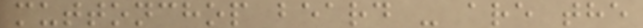muttonchop beard - are the
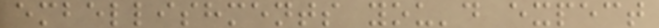embellishments you'd expect
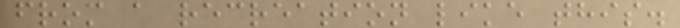from a recreation like this.
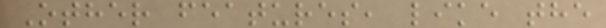Other features, like the
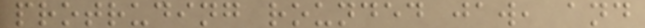protruding rounded jaw, and
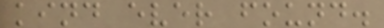kind ever found.
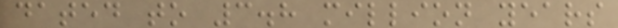dated to 3.8 million years
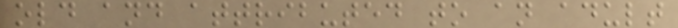old and attributed to an adult
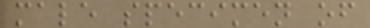male specimen of
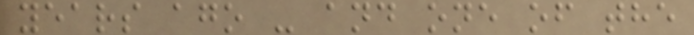years ago - and one of the
